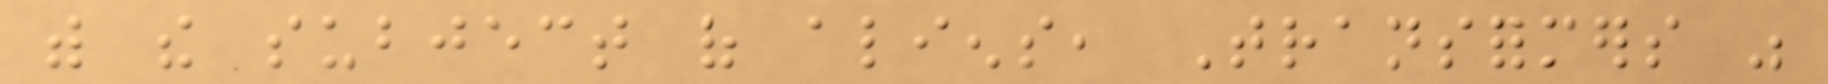with the subject of aliens, Transformers was
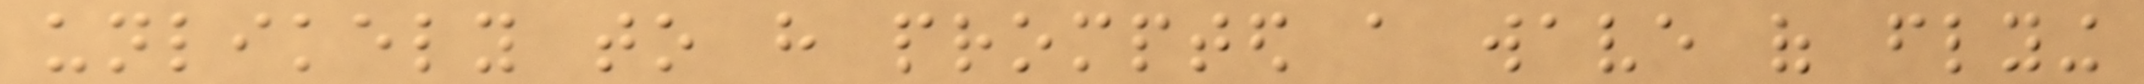unlikely to have prompted a wave of flying
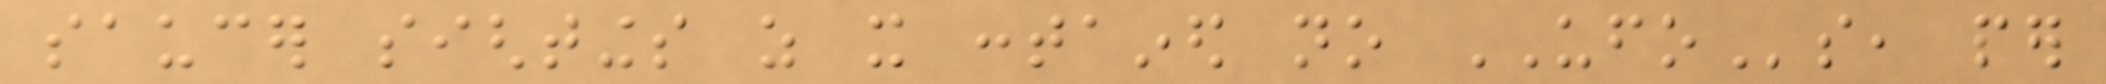saucer sightings as it contained no UFOs, per
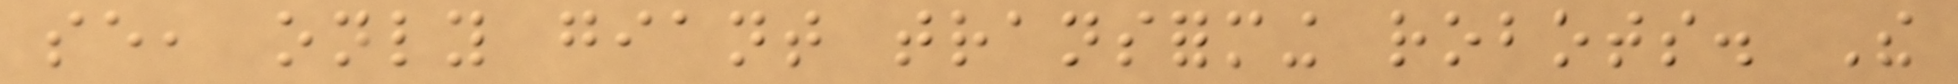se, only giant transforming robots. The
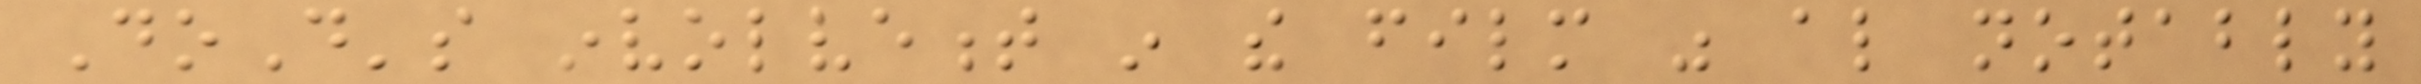DoD's involvement in the film was also notably
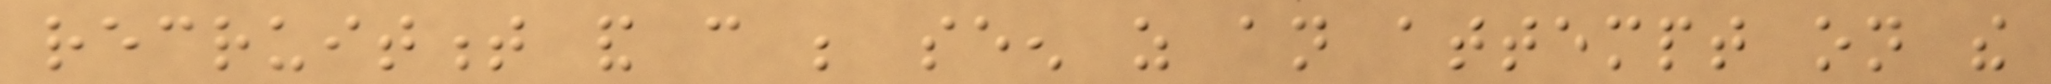recruitment and can be seen as an attempt on the
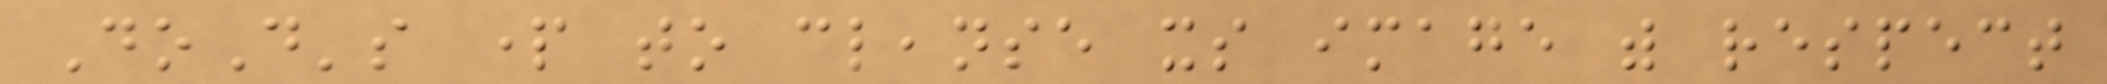DoD's part to cleanse its image with respect
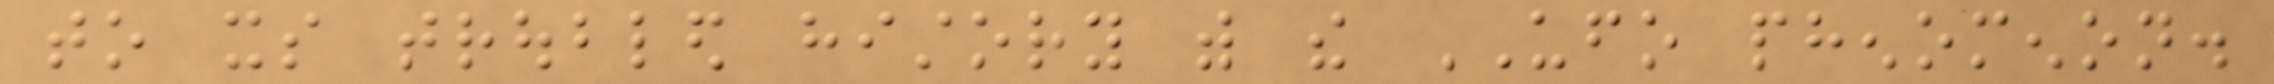to its troubled history with the UFO phenomenon.
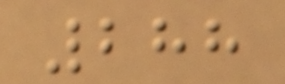288
